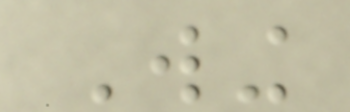Wing
